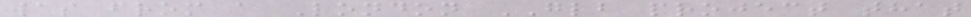was from a London GLB project that
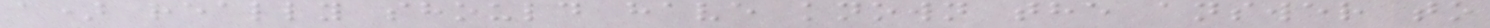a) really should have known the answer to
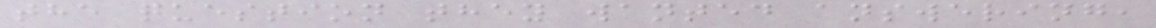the question they wanted answering,
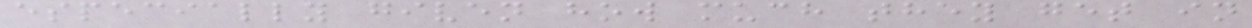especially given how much they get in
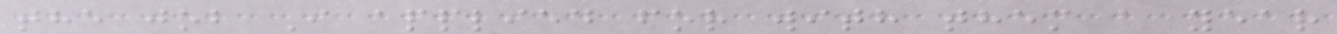the job I applied for with them a year
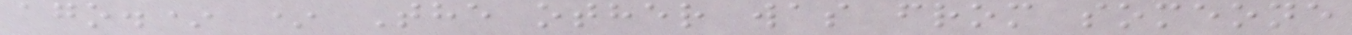ago.* * The other was from someone
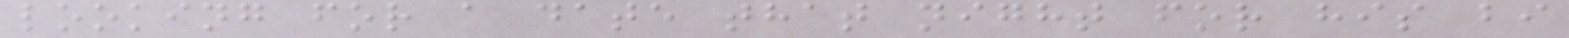looking for a date that night for his bi
